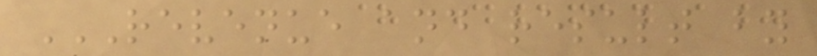REVENUE AND RESULT BY
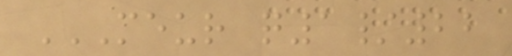MEUR Q1/22
